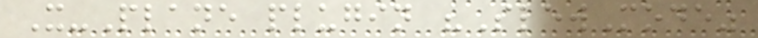X-Plane plugin "SlewMode"
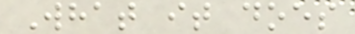What it does
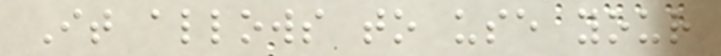It allows to use your
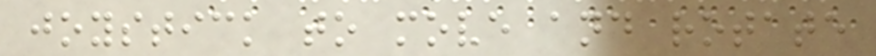joystick to move and rotate
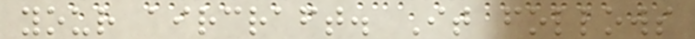your aircraft. It follows
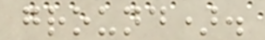ground).
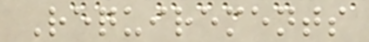Requirements
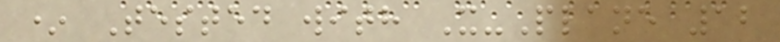* Tested with X-Plane 12
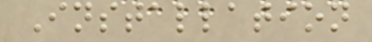Installation
